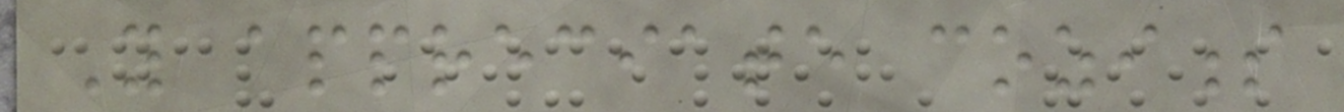You appreciate coziness
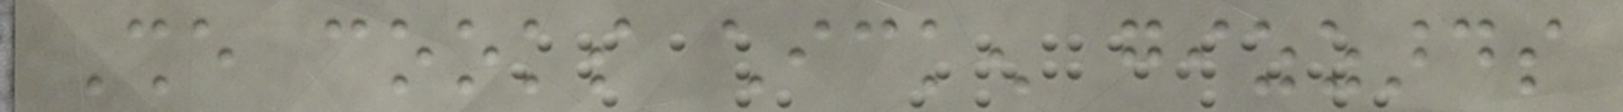She cooks chicken gizzards
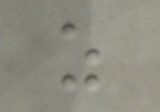as
